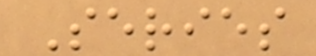Series
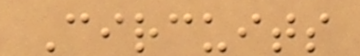Circuits
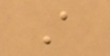A
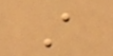A
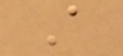A
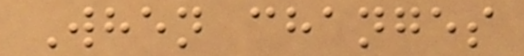When changes
